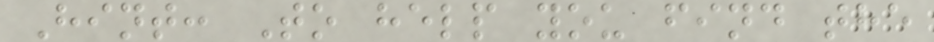Hint: To help you find the
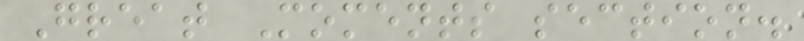Great Moments section.
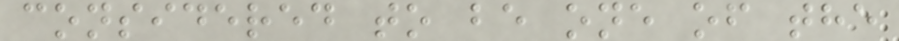considered to be one of the
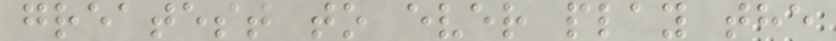greatest to ever play the
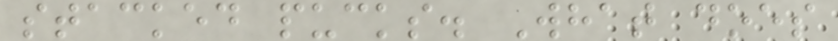stacked pucks. What does
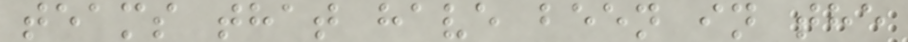teams that have been in the
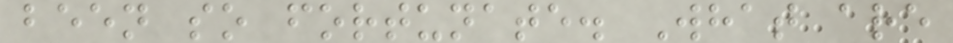been so fortunate. What are
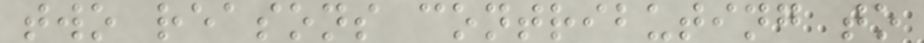two reasons contributing to
